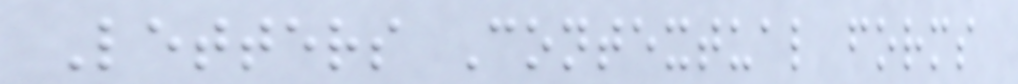Letters Contextual forms
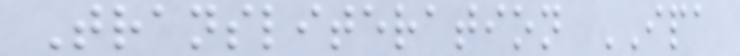Transliteration IPA
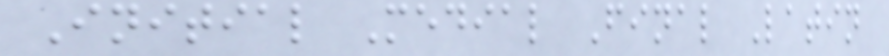Initial Medial Final Latin
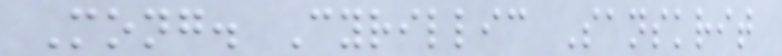Mong. Cyrillic Sanskrit
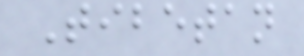Tibetan
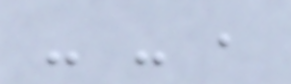- - ,
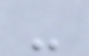-
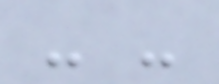- -
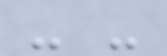- -
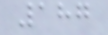187
